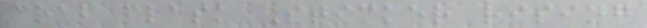crab flask Sticker rising
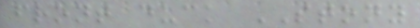front duck STONY
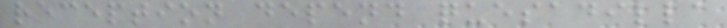reception depend quesadilla
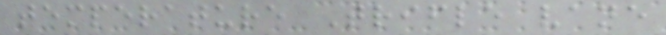temperature Trifle vane
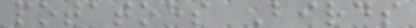potatoes Birds
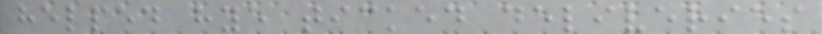helped hye ticked deliveries
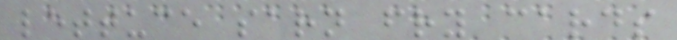lettuce sarn fry cards
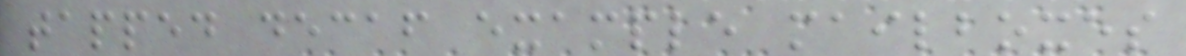tapped decaf example mailboxes
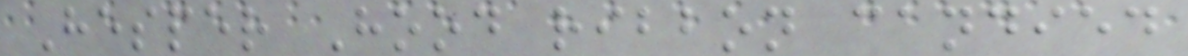Hesper Hood ribbon candied
